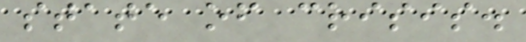state of crisis.
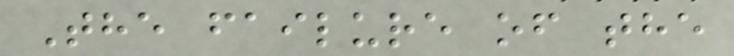The failure of the
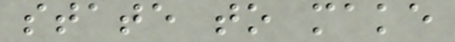state to make
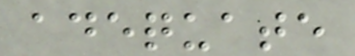adequate
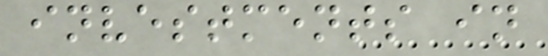investments in
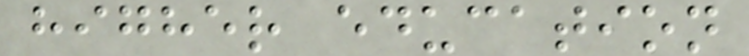higher education
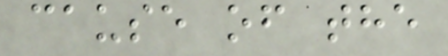cause of the
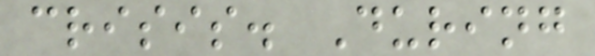crisis. During
